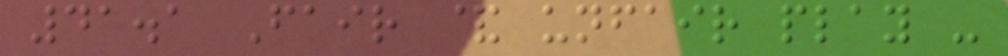41.1 Fair & unfair play -
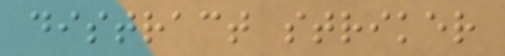distract striker
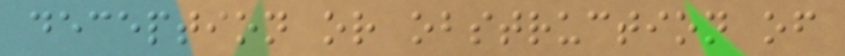deception or obstruction of
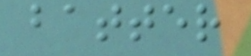batter
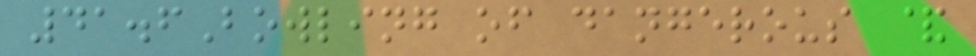41.6Bowling of dangerous &
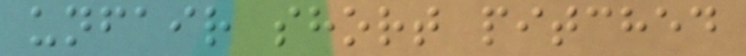unfair short pitched
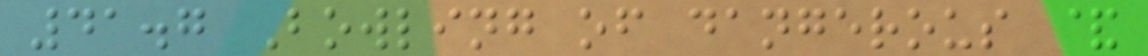41.7 Bowling of dangerous &
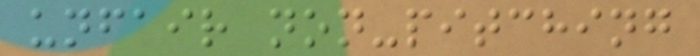unfair non-pitching
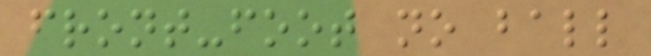front-foot no ball
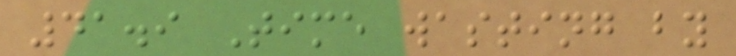41.9 Time wasting by
